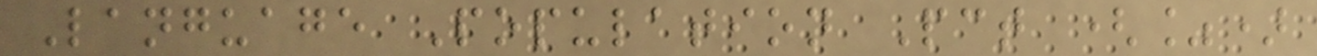Language Population Pct (%)
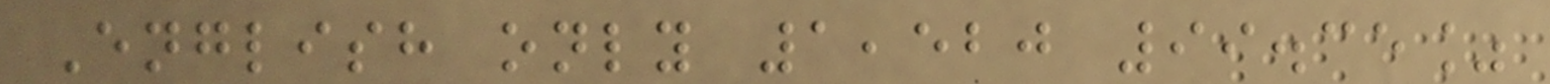English only 1,520 99.35%
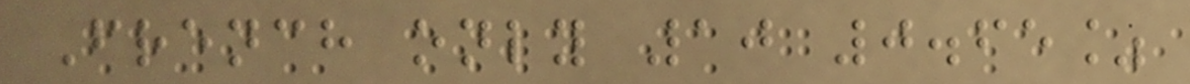French only 10 0.65%
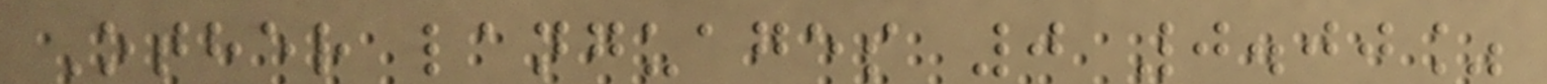Other languages 0 0.00%
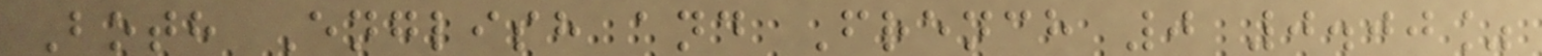Both English and French 0 0.00%
